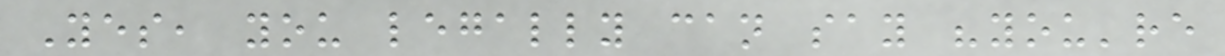Yes, you legally can say "you're
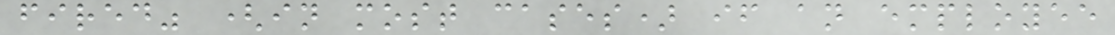fired" (in most cases) if an employee
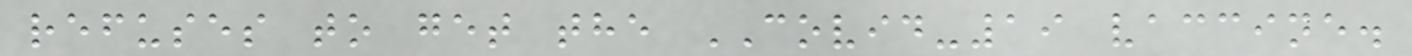refuses to get the COVID-19 vaccine.
